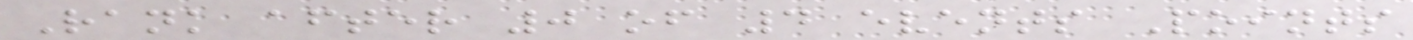Rank after 0 of 4 events Points
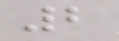2
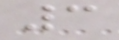3
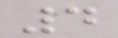4
